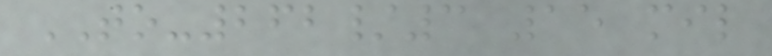TO-262/3 15 mil
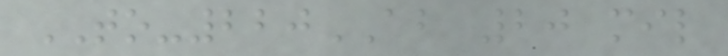TO-220AB 20 mil
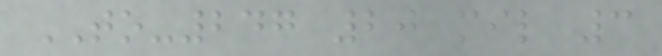TO-247 20 mil 3
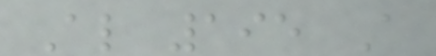Al 195 A
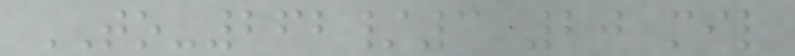TO-262/3 20 mil
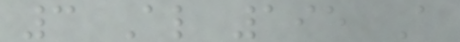3 Al 195 A
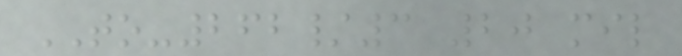TO-262/3 20 mil
